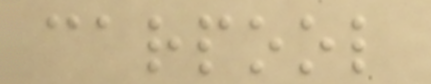carpool
